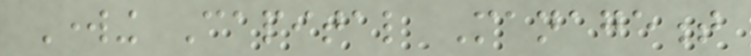Working Capital Management
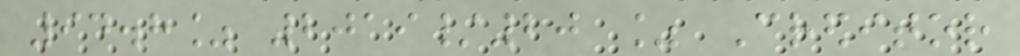94.8% 2019/20 % Creditor
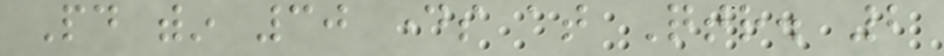Paid within 30 days at Qtr. 2
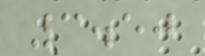3.50
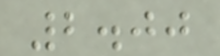2.00
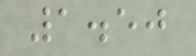1.50
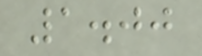1.00
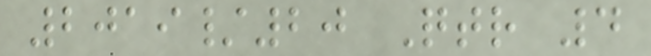2019/20 Qtr 4
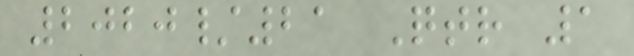2020/21 Qtr 1
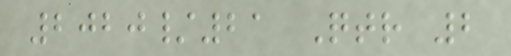2020/21 Qtr 2
